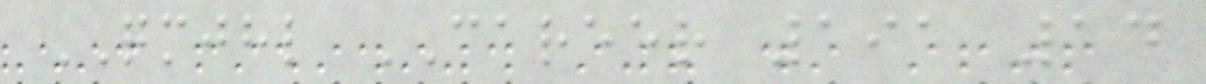QMJHL CAREER 191 14
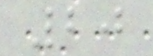20
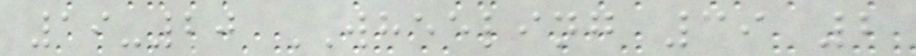19-20 WHEELING 39 2
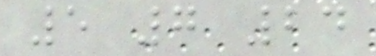5 7 24
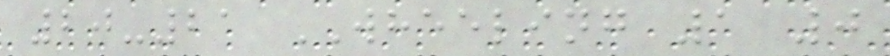20-21 WHEELING 1 0
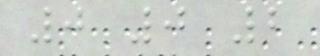0 0 2
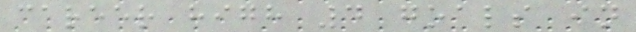career high 4 goals in
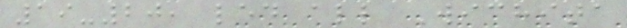19-20, led all Wichita
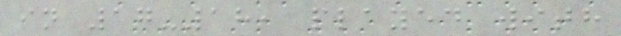in 17-18, played with
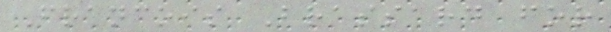Francois Brassard for
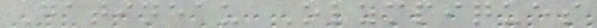Gatineau Olympiques
